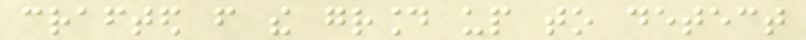crafted from the ground up to detect
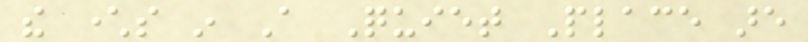the characters in A Quiet Place are
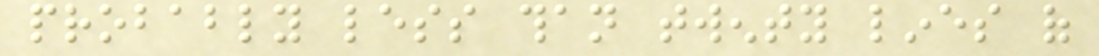probably less than twenty lines of
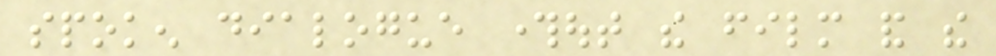spoken dialogue throughout the film and the
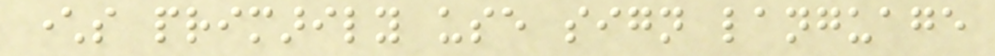characters primarily use sign language
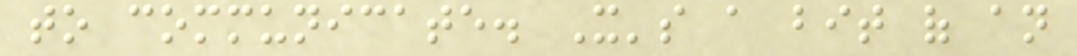to communicate. It's a bit of an
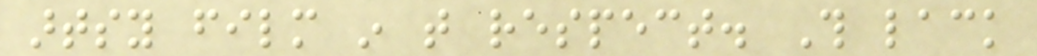artsy film in that respect. This lack
